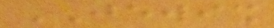JEWISH
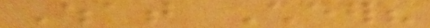What Cheer?
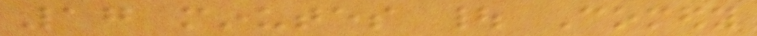17 minutes | Comedy
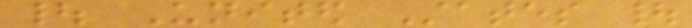| United States |
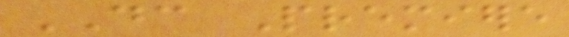DC Premiere
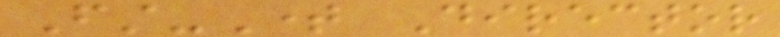First-Time Director
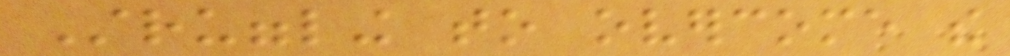Struggling to overcome the
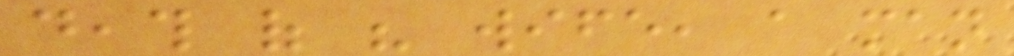death of his wife, a man
